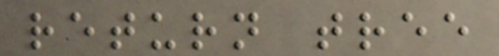return tree
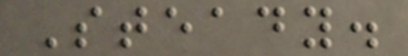Steady.
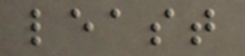least
